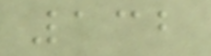132
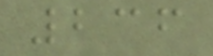236
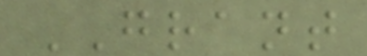GRANT
